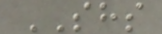SHS
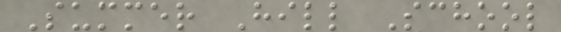Summer Hill School
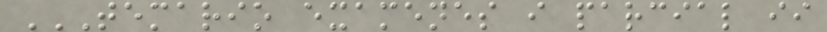TEMARIO EXAMENES I PARCIAL II
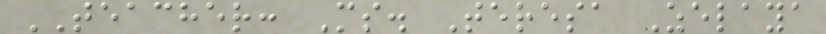TEACHER: Ms. Teresa Zelaya
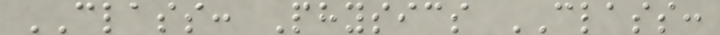CLASS: Physics CLASS:
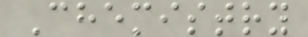Chemistry
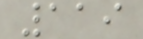119
